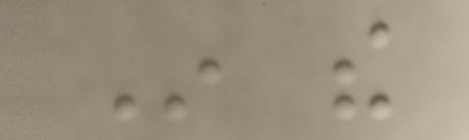In the
